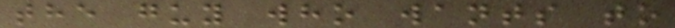the guy who wants to
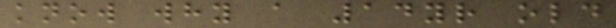know why a 14yr old
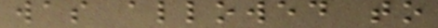was allowed to
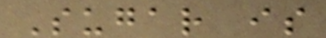Sugar is
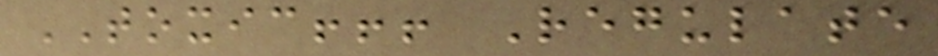TOXIC!!! Regulate
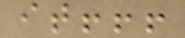it!!!
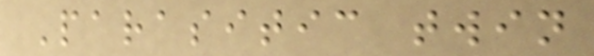Parasitic twin
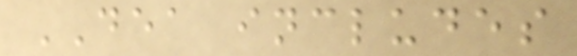DEA includes
